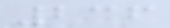236
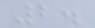2.
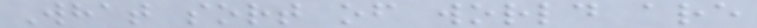What sort of world are
